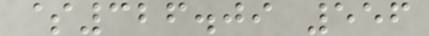$326.09 556
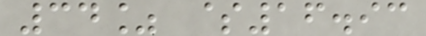34% $16.93
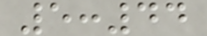5:44
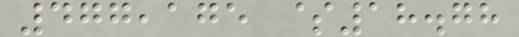477,175 $18.78
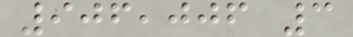906,006 3
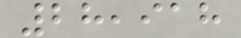28,918
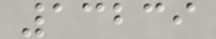13239
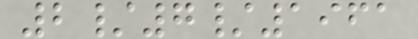2/7/1961
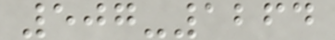507-1264
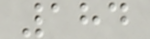184
